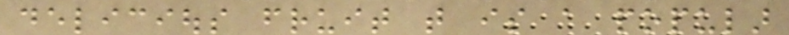delicious fruit that is a popular
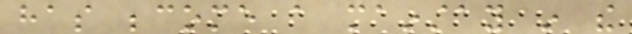has become a mainstay in the
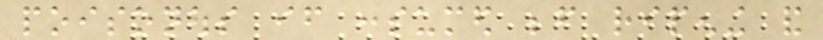poisonous if consumed before ripening and
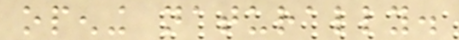opening naturally.
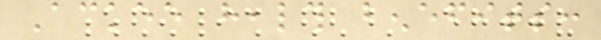Ackee health benefits:
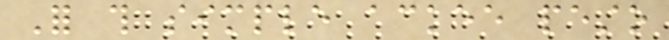For this simple ackee pesto
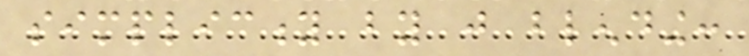simplicity by just blending:
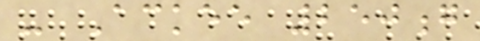- Ackee 250g
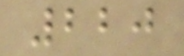220
